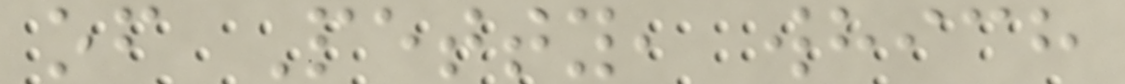of Petty, which
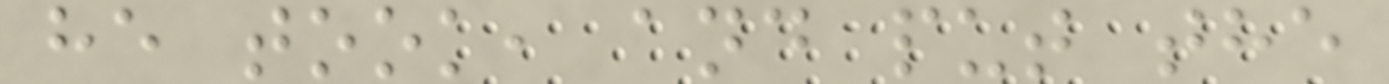he took, and put the
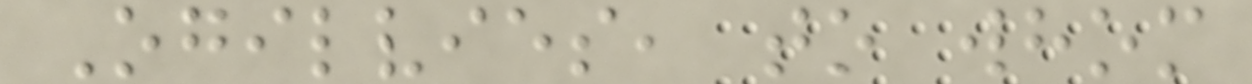Ogilvies, to whom
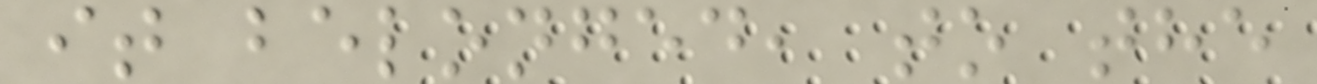it belonged, to the
